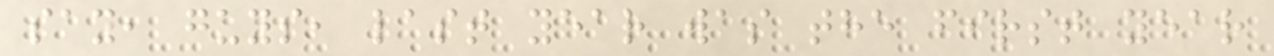say, guys, last year was the first year
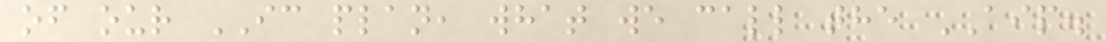of our IC plan, what we call the AIP.
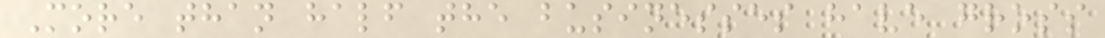More than half the businesses have gross
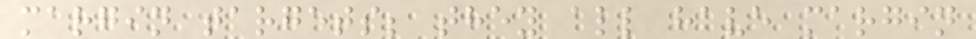margin targets; they all have margin
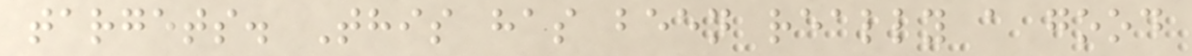targets. This has been really a good
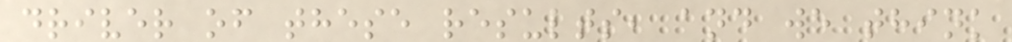driver of these results, and we think
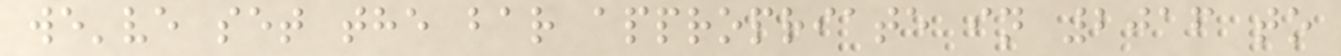we've set the bar appropriate in 2016 to
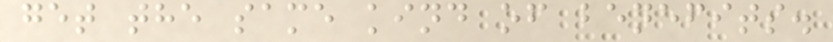get the same kind of benefits.
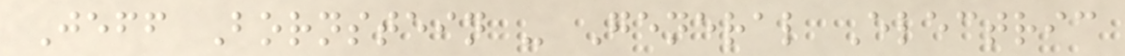Jeff Bornstein - General Electric
